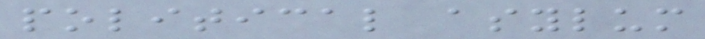political asylum
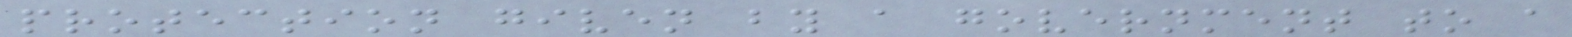protection given by a government to a
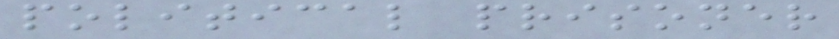political prisoner
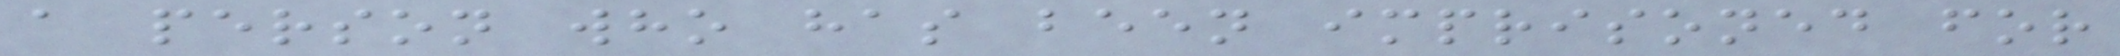a person who has been imprisoned for
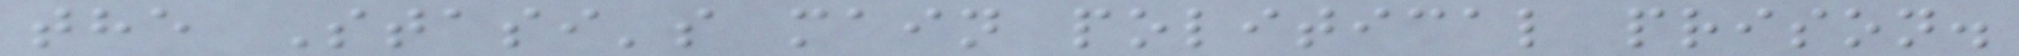the Stasi's main political prison.
